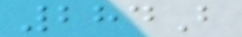284B
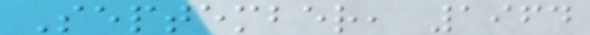September, 1964
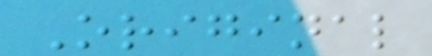Original
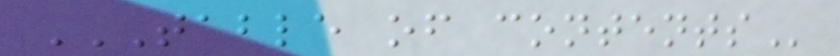TABLE OF CONTENTS
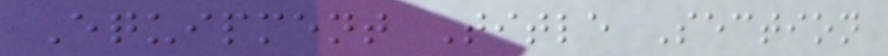Equipment Title Section
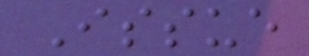Issue
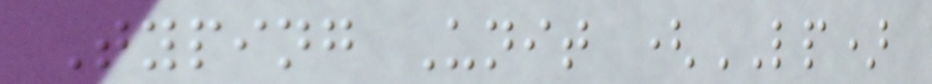Typing Unit (LP)
